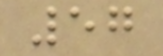57
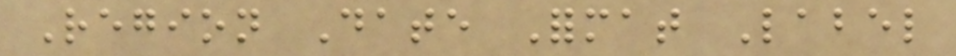Region Date Format Label
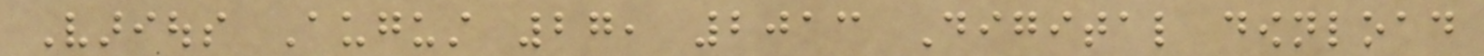Various August 27, 2013 Digital download
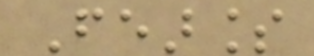Fearless
